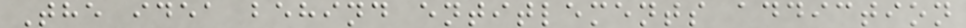The idea behind entitlements addiction
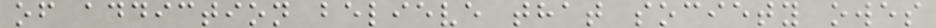of addiction believe that society owes
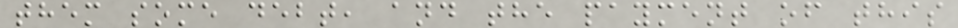them some debt, and the payment of this
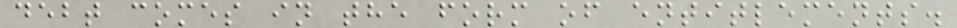debt comes in the form of entitlements.
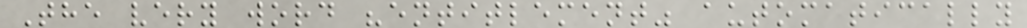The very word "entitlement" automatically
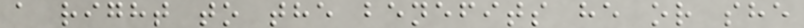a right to the benefits he or she
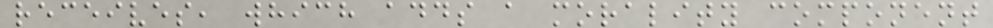receives, which adds a morality component
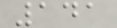141
